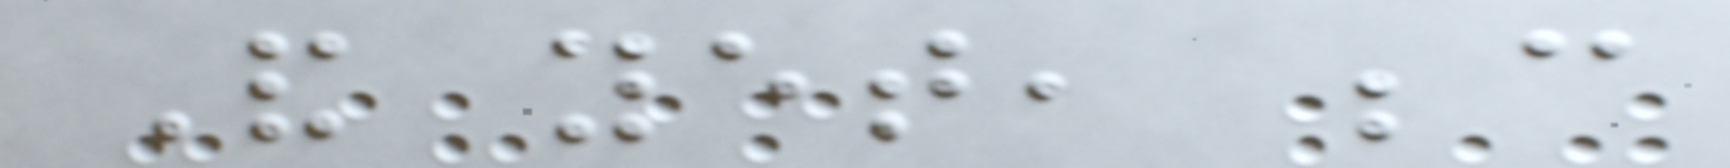And yet, because
